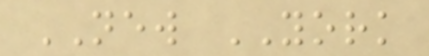NEW YORK
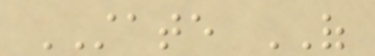STATE OF
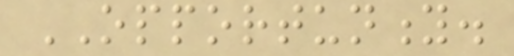OPPORTUNITY.
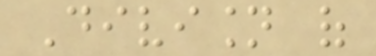Division of
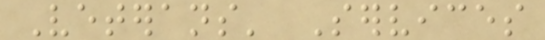Veterans' Services
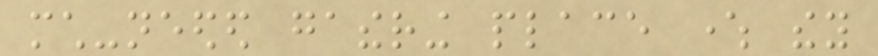much-needed gathering place where they
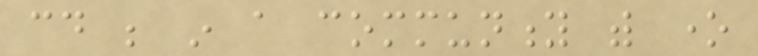could be in a community with one
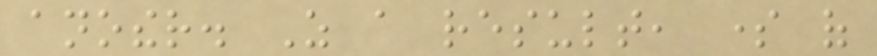another. As a result, some of
